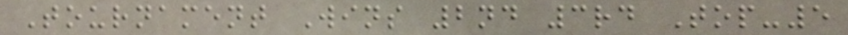Tournament Wins 2nd 3rd Top-5
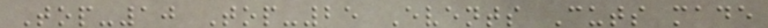Top-10 Top-25 Events Cuts made
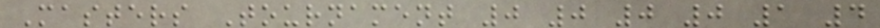Masters Tournament 0 0 0 0 1 4
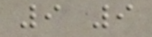9 9
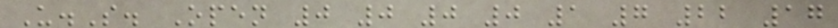U.S. Open 0 0 0 0 1 7 22 17
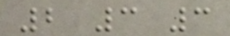2 3 3
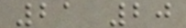21 20
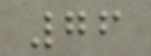76
